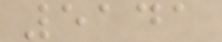5141
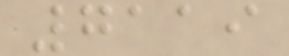7119
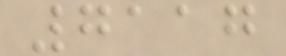7117
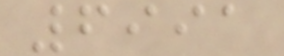6991
